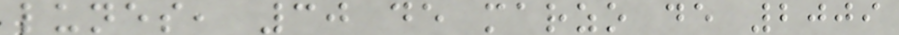lunes, 30 de marzo de 2009
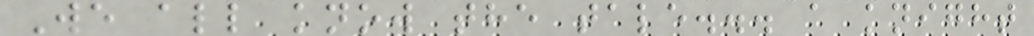We all know the tale... a knight
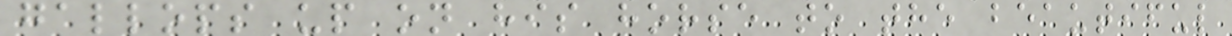gallops up on his horse to the beautiful
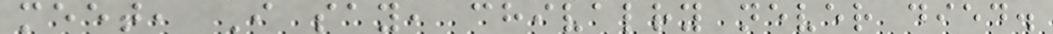meet, I say, chivalry never died.
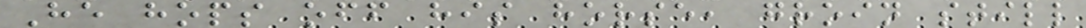He hops off his horse, groin still
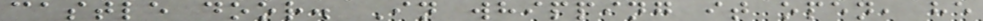castle door. In whipping it open, he
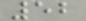52
